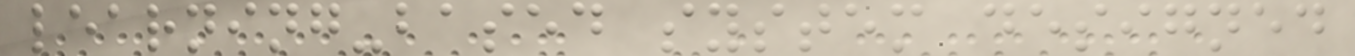learning-based system designed
